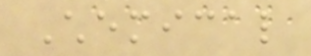Chemical
